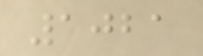1021
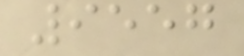9557
